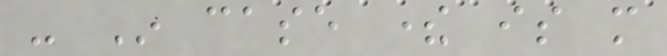- In case there is more
